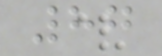87
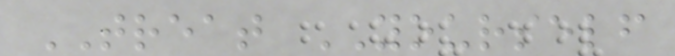TREAT YOURSELF
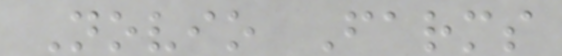Novio Farms
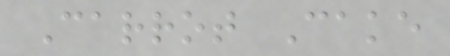Carrot Cake
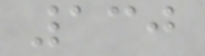130
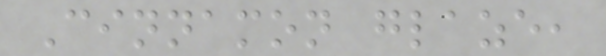Cinnamon glaze,
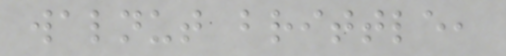walnut brittle,
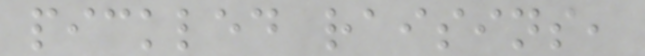pickled raisins,
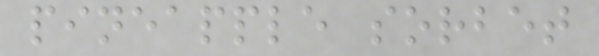pineapple sorbet
